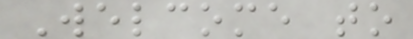Welcome to
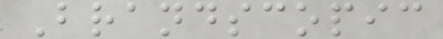Brandscopic
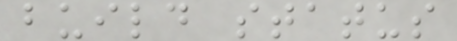build status
